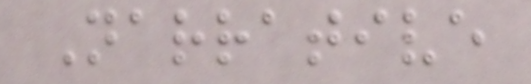Narrative
